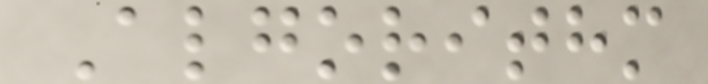Algorithm
